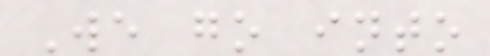We go into
